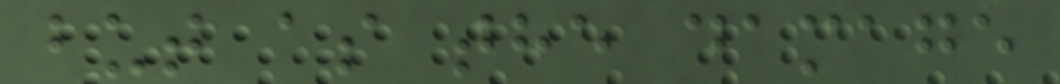but as the damage
